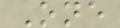One
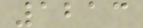1213
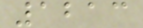1213
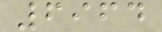6964
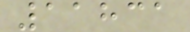11831
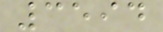3594
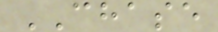CHASE
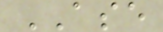ASE
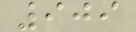909
